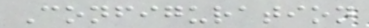Configuration
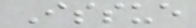Issue
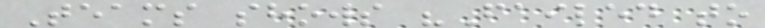Teams shows "Failed to
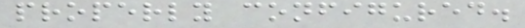properly configured.
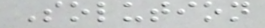Solution
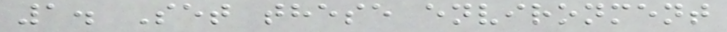1. Set these environment
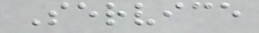Service
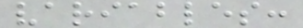variables:
